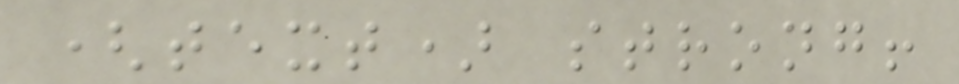(text) strong!
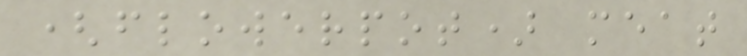(flowerpot) meat
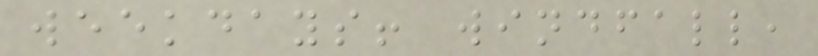weekdays! windfall,
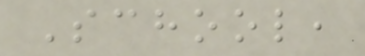School,
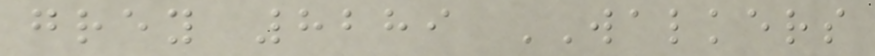grey 8289 WALKERS
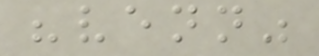"venn"
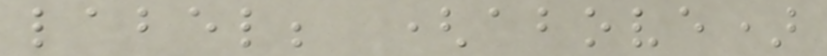label; (above)
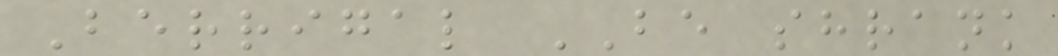Berrigal BE shrank
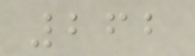262
